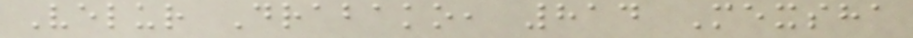Velur Drabako, 814 Mexsha
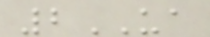2UA
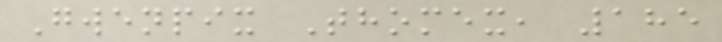Gwenpix Thomex, 185
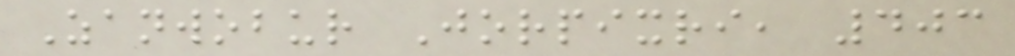Zanwobur Jorpixri, 403
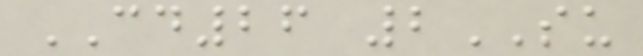CD26 2SU
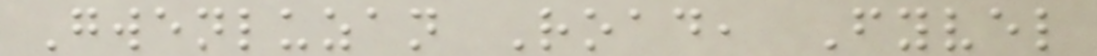Gwenluzan Road, Fyvel
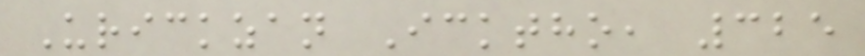Urickzan Icktho, 325
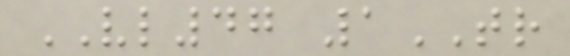VL47 1TR
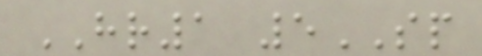HR1 5SP
